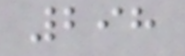298
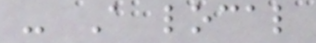- A local
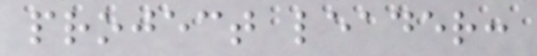project leader:
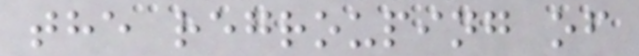the regrouping of
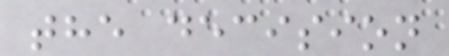the decision
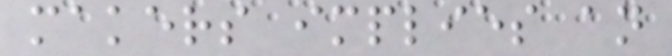makers implies an
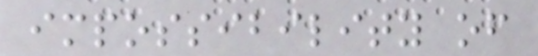impossibility of
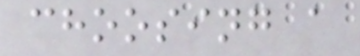choosing a
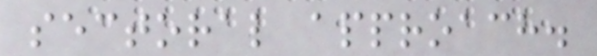sectoral approach.
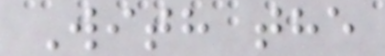With the
